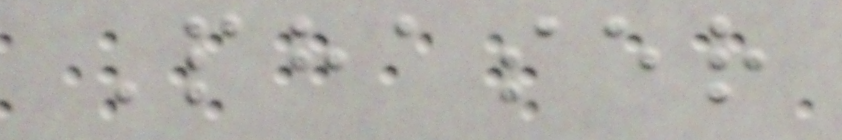Phaser
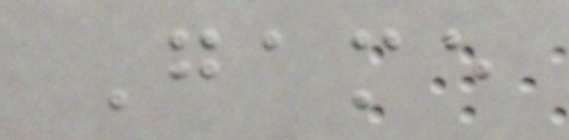Game
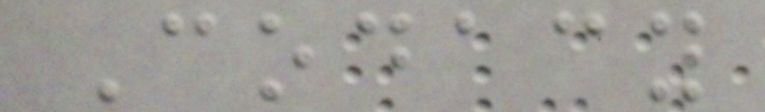Codacy
